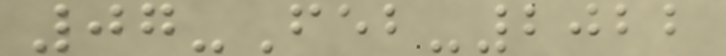07-Feb-2022
